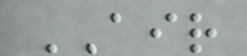AIR
